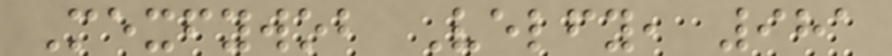Mexfywob Velfy, 981
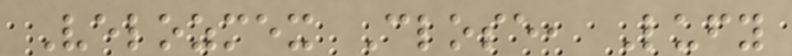Velozmex Close, Lufy
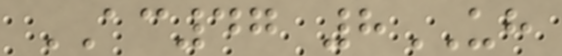AC47 8UH
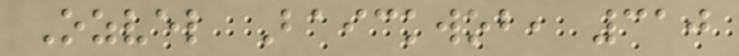Ozvel Baickwob, 310
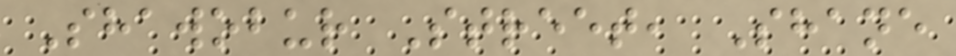Shawobur Street, Shane
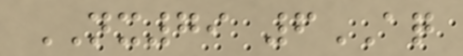NX79 6AQ
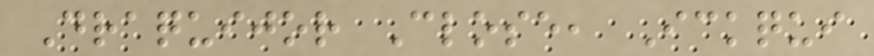Draquijor Close, Ickqui
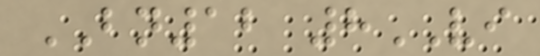BN12 8VI
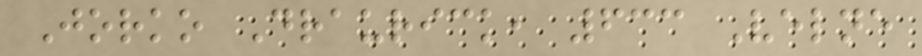Jorko Draurick, 633 Velne
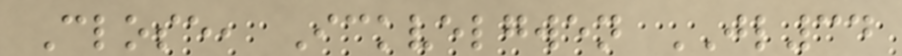Close, Ickvelgwen JL34
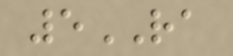5RA
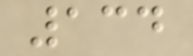134
